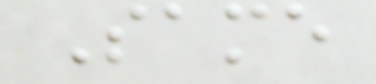Same
